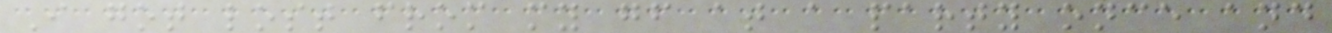I got lost from my gf at a party once and
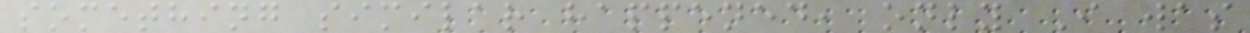something similar happened, only I was
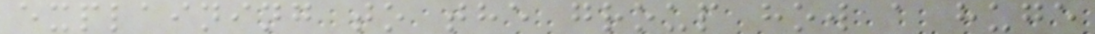explaining to the group how a huge
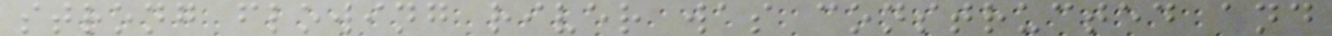strong flowing river was constructed and
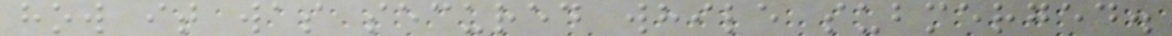how it was secured while submerged.
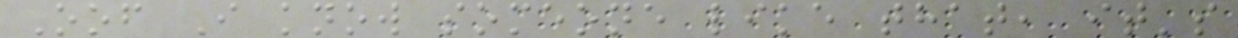Oof I know someone like that, it's
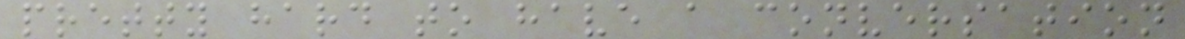pretty hard to have a conversation
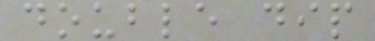double dip
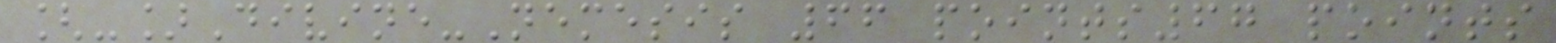[-]Divine-Nemesis 66 points67 points
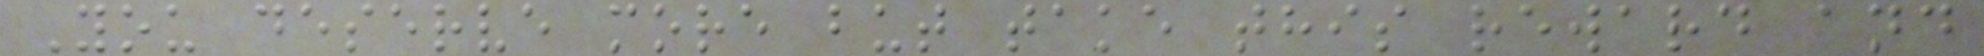You deserve more but take this reward and
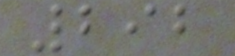292
